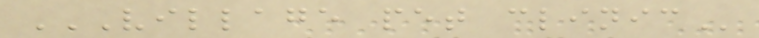VILLAGE PET CLINIC
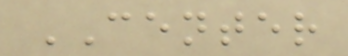CENTER
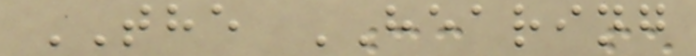THE HEARING
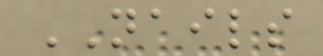NAILS
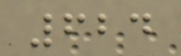624
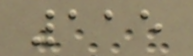115
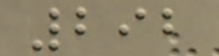292
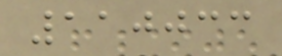110033
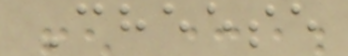Cheese
